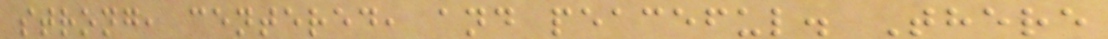strong, centered, and peaceful. There
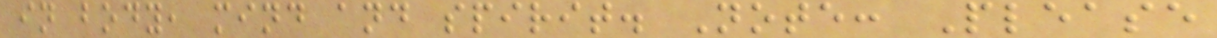in body, mind and spirit. Note: Please
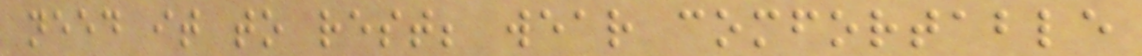need it to rest; wear comfortable
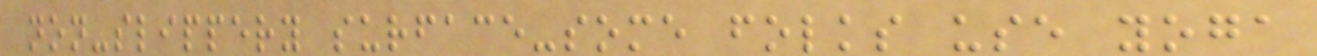non-slippery surface-some folks use yoga
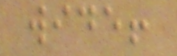wide!
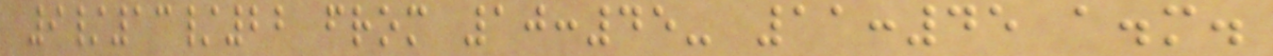9/13/22 from 10:45- 11:45 a.m.
